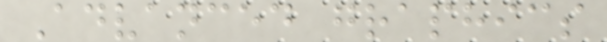Advanced graphics
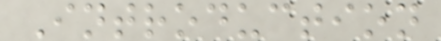Introduction
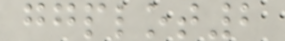ggplot2
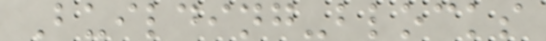Building-blocks
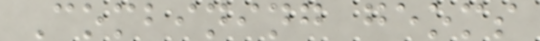Combining geoms
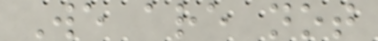We are not
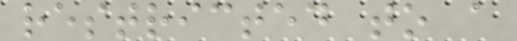restricted to a
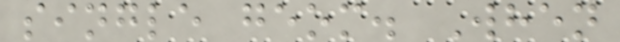single geom. When
